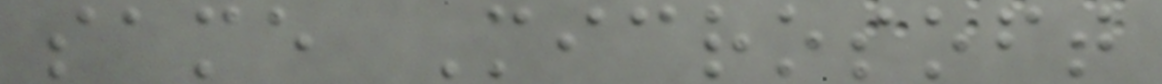same Microsoft
